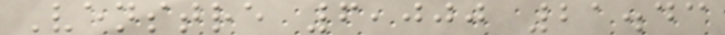Venstre 6,000 21.43
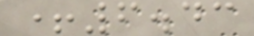+6.43
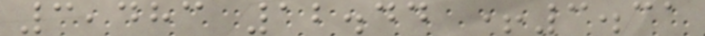3,483 12.44 +3.31
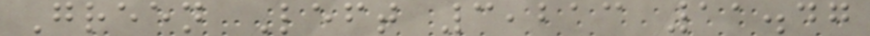Green Left 3,213 11.47
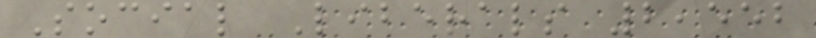Social Liberals 2,552
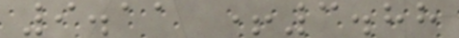9.11 +3.88
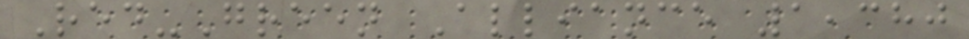Red-Green Alliance 1,380
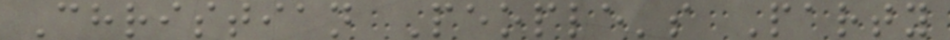Christian People's Party
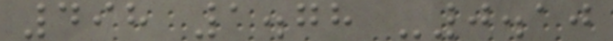498 1.78 -0.10
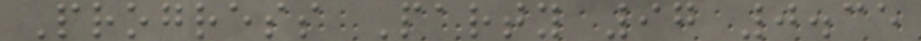Progress Party 97 0.35
